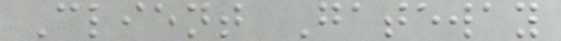Client Gateway
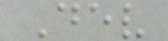Dev
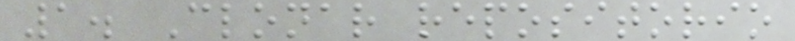1. Clonar repositorio
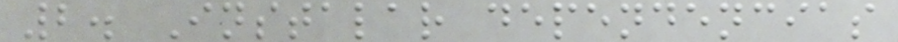2. Instalar dependencias
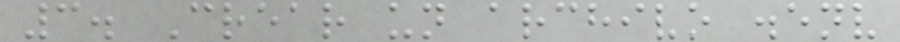3. Crear un archivo .env
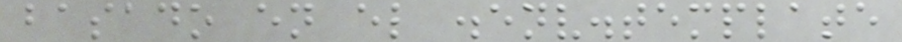basado en el .env.template
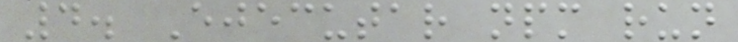4. Ejecutar npm run
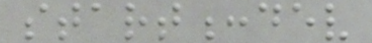start:dev
